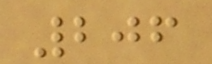206
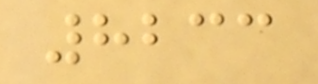8233
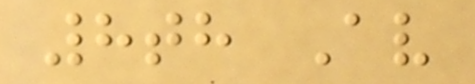8th Av
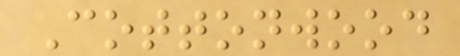Cottonwood
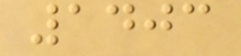1403
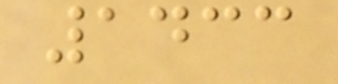1433
